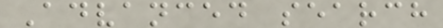Advanced search
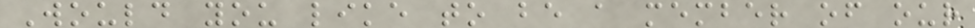Would you like to be a member of our
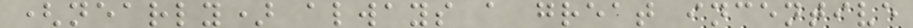(nearly) always a great incentive
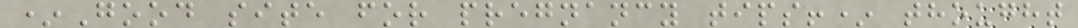*Good site for pregnancy tips!* thought
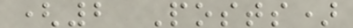(2 Posts)
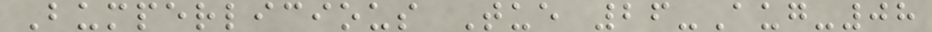Bumperlicious Tue 26-Aug-08
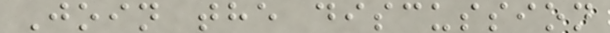Join the discussion
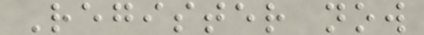Register now
